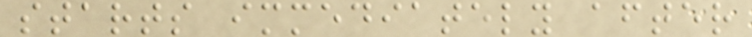starts immediately after
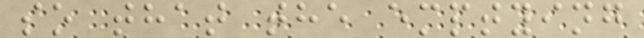so that the emptying
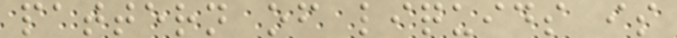pattern of liquids is
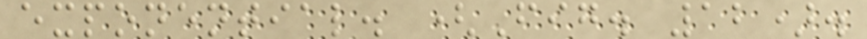exponential. (Fig. 12).
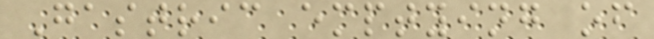Gastric emptying of
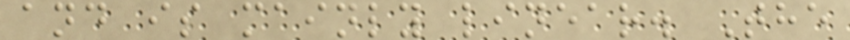and is mainly linear. The
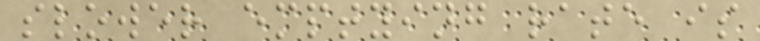slower emptying rate is
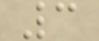3
